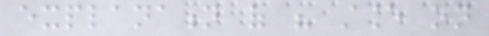explanation of his stance on
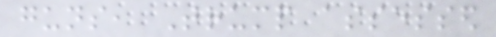guns, Trump assessed
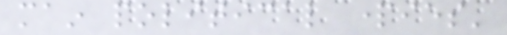main political parties'
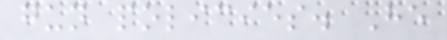gun policies. He
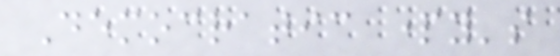Democratic party's
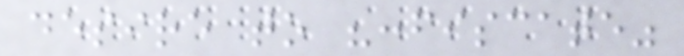desire to "confiscate"
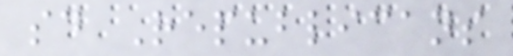said Republicans
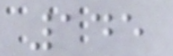145
